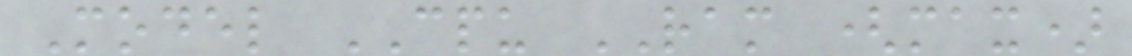Model CPU RAM (max)
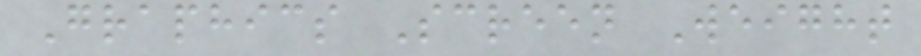Graphics Screen Weight
